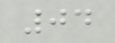04
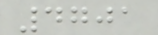4701
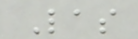Las
